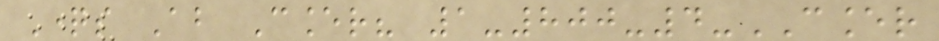Questions About Cancer? 1-800-4-CANCER
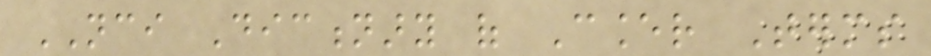NCI Dictionary of Cancer Terms
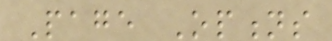Page Options
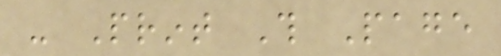- Print This Page
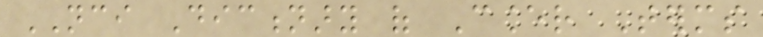NCI Dictionary of Cancer Terms
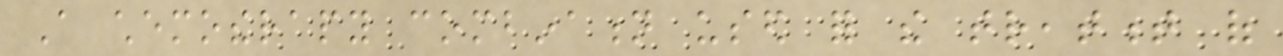A chemotherapy combination used for the treatment of
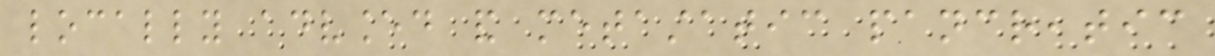locally advanced and metastatic pancreatic
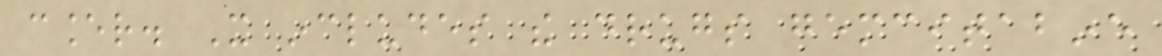cancer. It includes the drugs gemcitabine
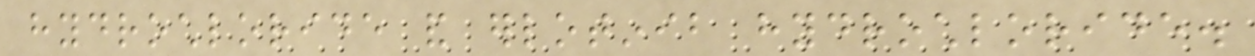hydrochloride and erlotinib hydrochloride.
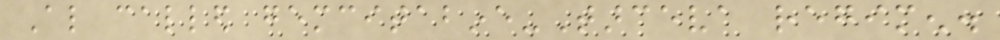Also called gemcitabine-Tarceva regimen.
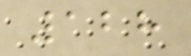128
